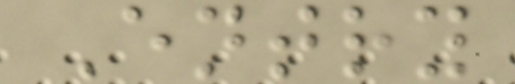Entry
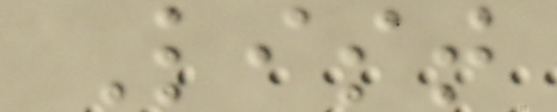List
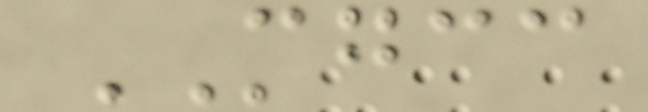MGCC
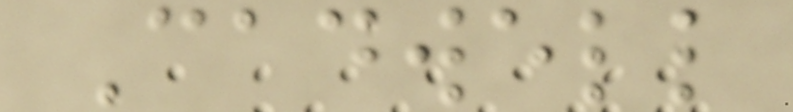Cadwell
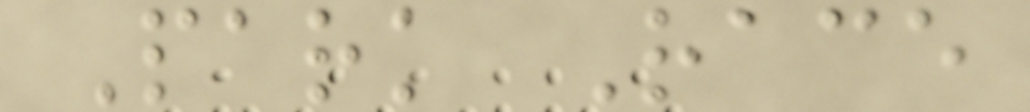Park Race
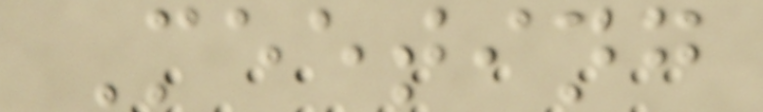Meeting
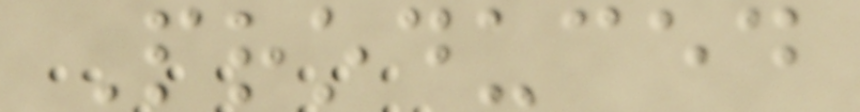Produced
